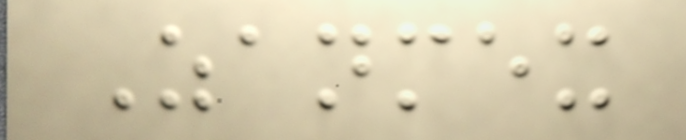Zanmex
